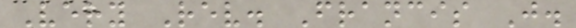Very Rev. Francis J.
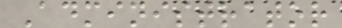Administrator
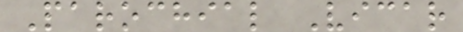Parochial Vicar
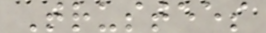Trustees
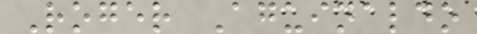Roger Aguinaldo
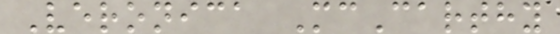Veronica McCarthy
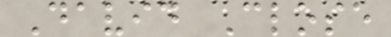David Close
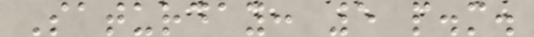Saturday: 5 p.m.
